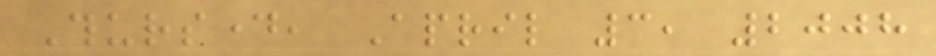Thursday, April 3, 2008
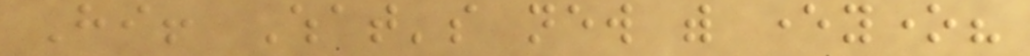Hi! What's new with everyone?
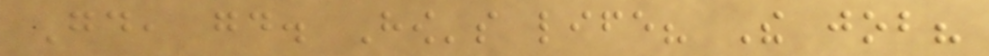Good, good. How's life? The job?
